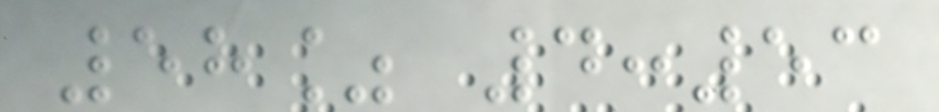58% 4:53
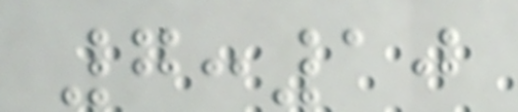7:10
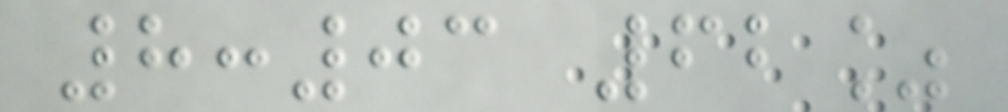8:03 62%
